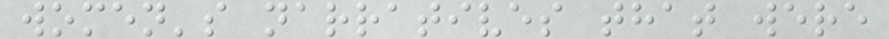women's narratives that were
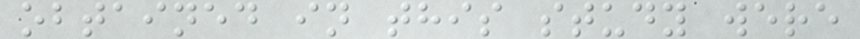obtained in this study were
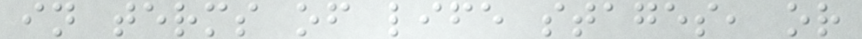in terms of life stages, or
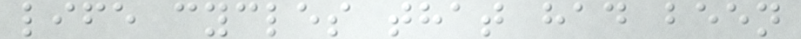life cycles that had been
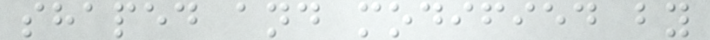shaped and modified by
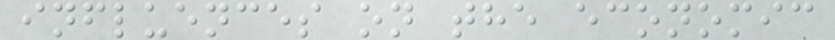influences on the economic
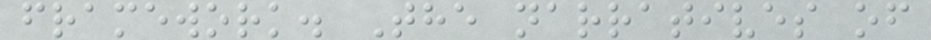framework. The narratives of
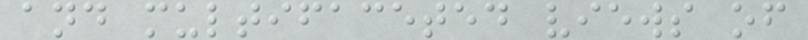and multifaceted views of
